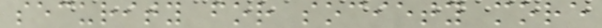security for society more
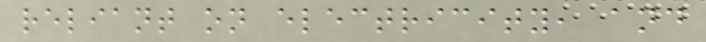reliant on electricity, and
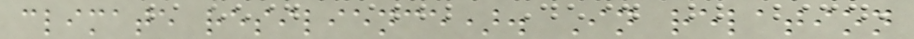climate resilience). In relation
